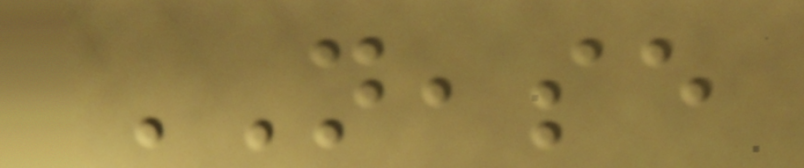NEASE
